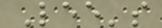Lee's
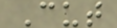Cut
